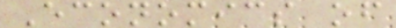Economics of
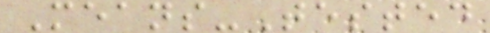Means-Tested
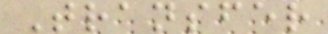Transfer
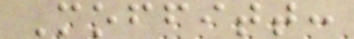Moffitt:
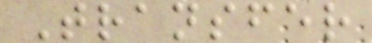Transfer
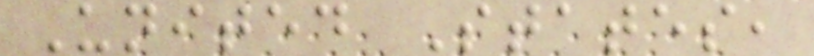United States,
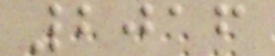2016
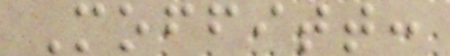Moffitt:
